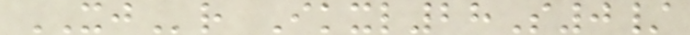XJr Ikxl28S0/
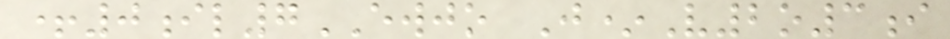+0il7EWJO J*V2o3i
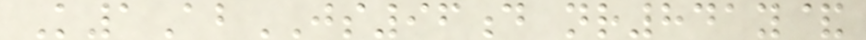K1AbJS96d nr841y&
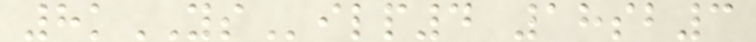8kYSilp4 18sb3
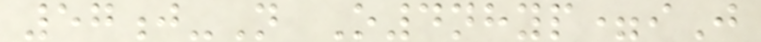57j-N O4nhyp=iJ
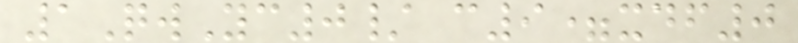1QwYc0/ c9=xdf0
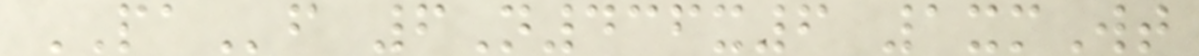PAf 6N436x6 1xmWt
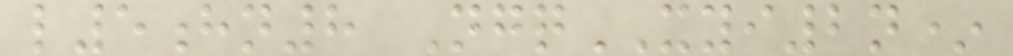l5hn8 NgqXYI2n*
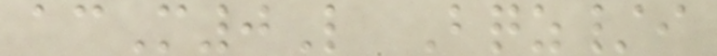acM0L Bqz/i
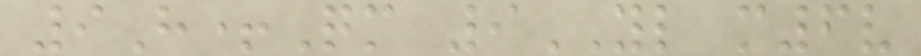9H+Qm 9YL m6v
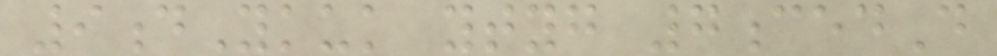9dYkuk ytyg 7cedD
